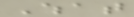What
